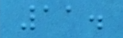11.
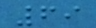69
